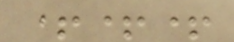+++
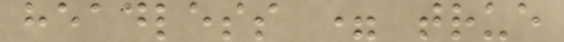headless = true
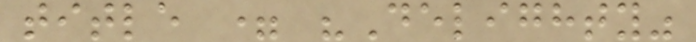title = "Delighty"
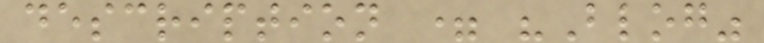description = "Blog"
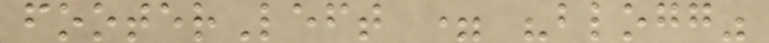footerLeft = "blogg"
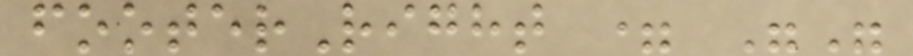footerRight = ""
